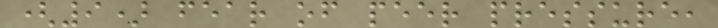(9) fear of peer pressure,
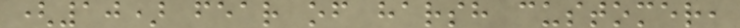(10) fear of harsh customer,
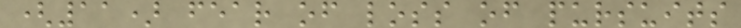(11) fear of loss of pursuits
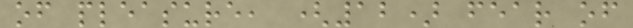of pleasure, (12) fear of
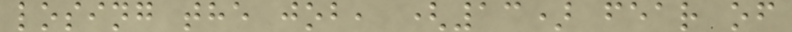losing the job, (13) fear of
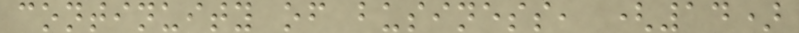continuity of business, (14)
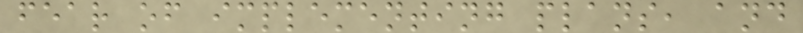fear of implementing plans, and
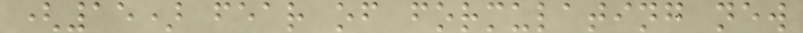(15) fear of formulating new
